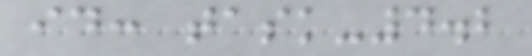id: task-4.2
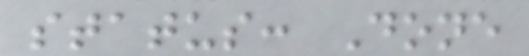status: Done
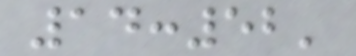14:52'
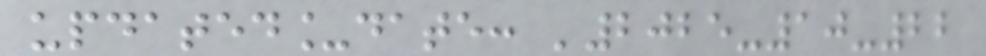updated_date: '2025-10-22
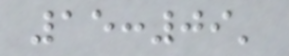15:09'
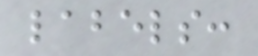labels:
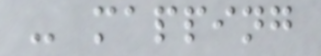- mapping
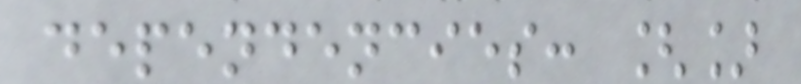dependencies: []
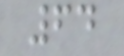64
